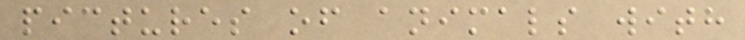pictures of animals with
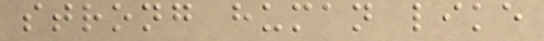strong human like
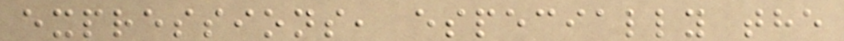expressions, especially the
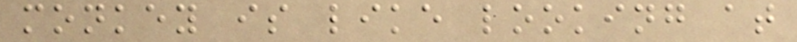monkey is like looking at
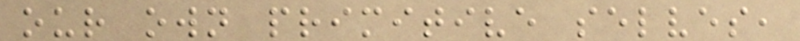our own primitive selves,
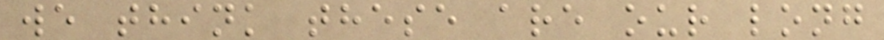we think these are our long
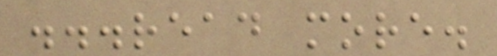...read more.
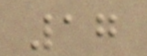17
